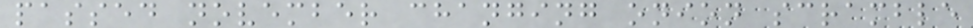passed november changing onion scramble
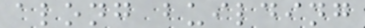along building
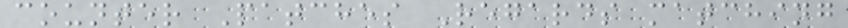counter Patches Regards matching
